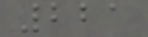221
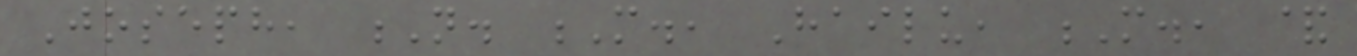Joseph, N. M., Hailu, M., &
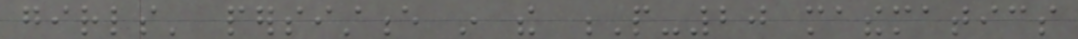girls' persistence in the P-20 mathematics
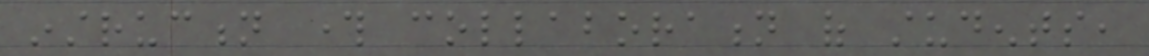instruction through collaboration of students,
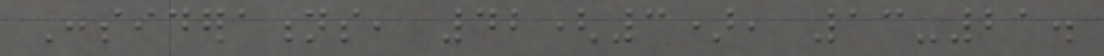Considerations, 42(3), 13-21.
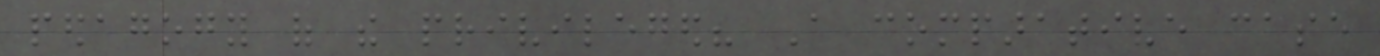pedagogy of the privileged? A comparative case
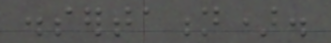dissertation).
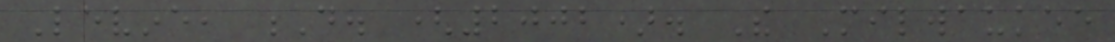Levine, D. (2002). The Milwaukee
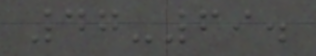47-69.
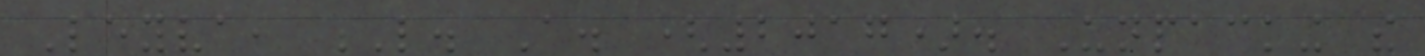Leyva, L. A. (2017). Unpacking the
